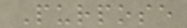Purpose
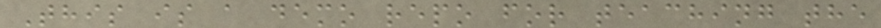This is a demo repo for teaching the
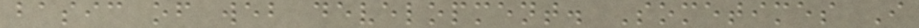basic of web development. Sometimes I
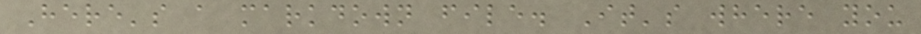Here's a markdown file. It's where you
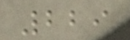229
